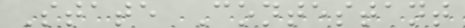State Contestant
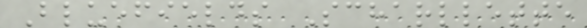Bluefields Scharllette
